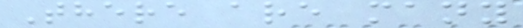There are many
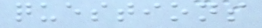questions
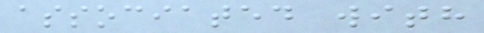associated with
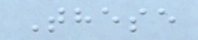These
